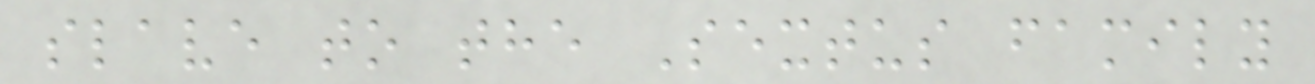slave to the Sextus family
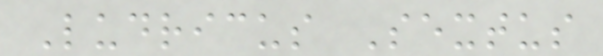Ludricus Sextus
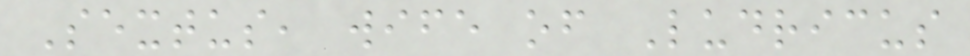Sextus, wife of Ludricus
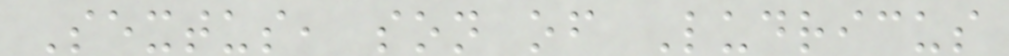Sextus, son of Ludricus
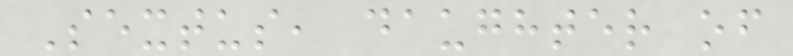Sextus, daughter of
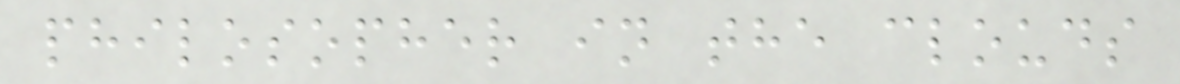philosopher in the clouds
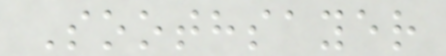Soothsayer
